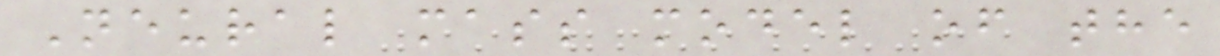Neural mass model of the
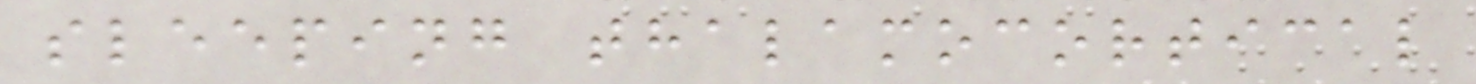sleeping thalamocortical
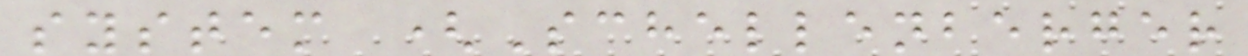system (Schellenberger
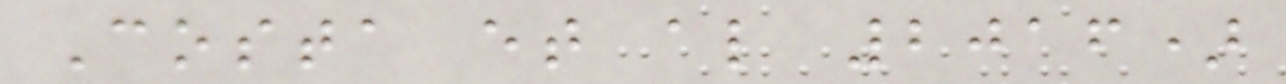Costa et al 2016)
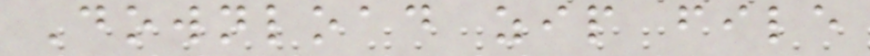Download zip file
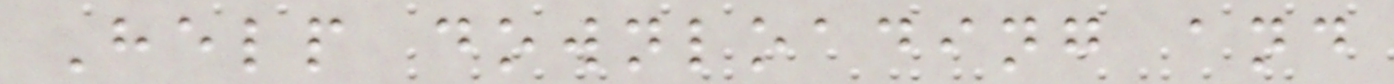Help downloading and
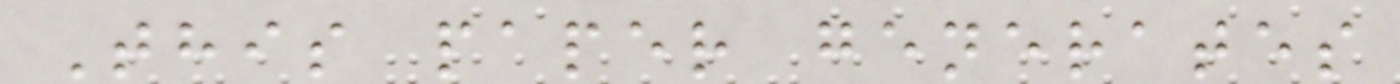This paper generates
